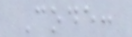Code:
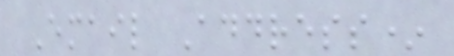Email Address*
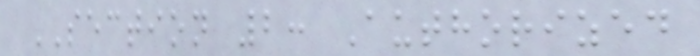SECTION 2: Authorized
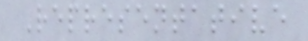Representative
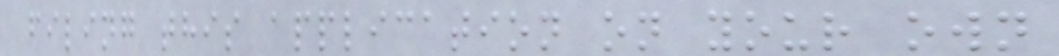filing this application on your own
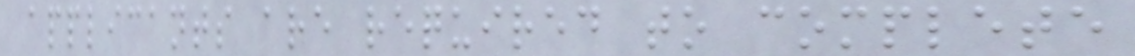applicants are required to complete
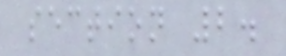section 2.
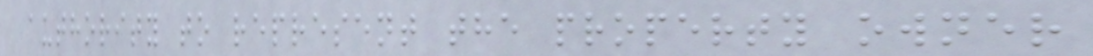authority to represent the property owner
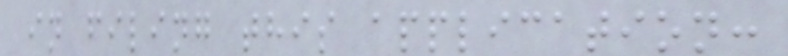in filing this application:
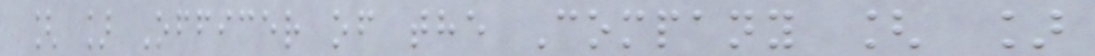[ ] Officer of the Company [ ]
